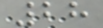28
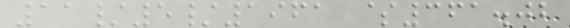11/5/1961 $361.02
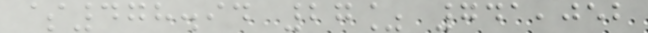$478.94 27% 741,052
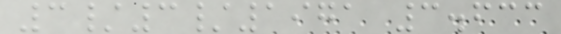3/3/1971 3.633
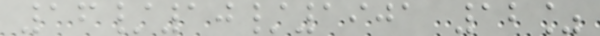16/10/1901 12%
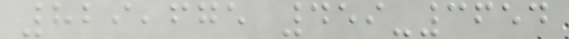829,675 459-3654
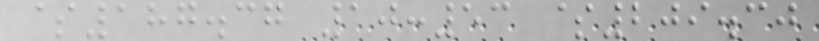$187.37 10:53 $209.30
